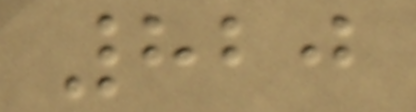820
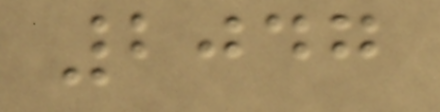2047
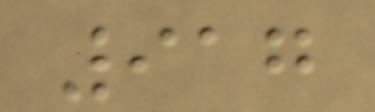917
